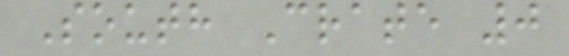South Crate 0
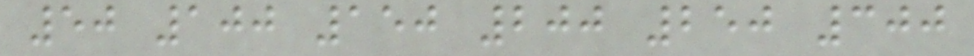50 100 150 200 250 300
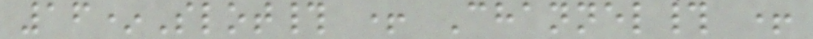16*Slot# + Channel# +
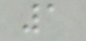1
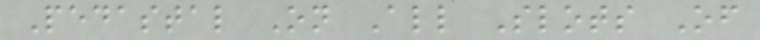Pedastal On All Slots Of
